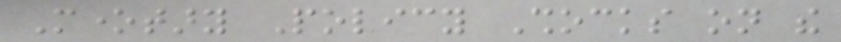Monetary Policy Shocks on the
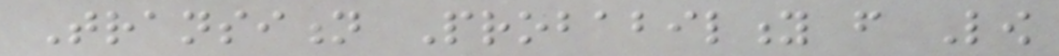Transition Probability from Low
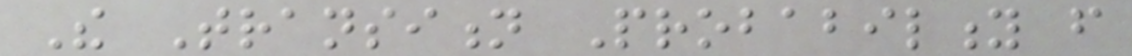The Transition Probability from
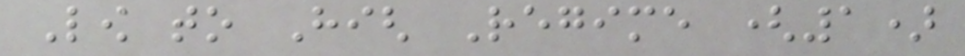Low to High Regime (1)
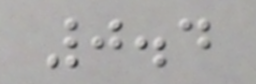0.4
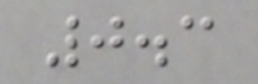0.3
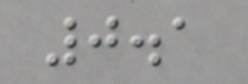0.1
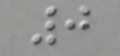0
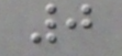0
